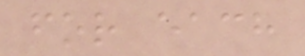for each
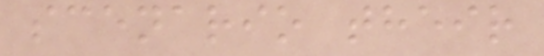scenario their
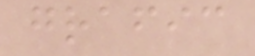grafic
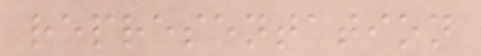representation
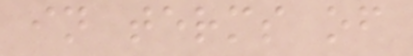in terms of
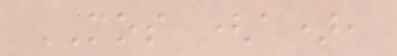MOS (a),
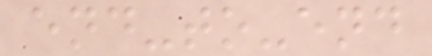end-to-end
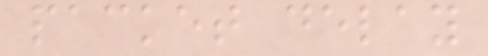packet delay
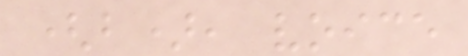(b), voice
